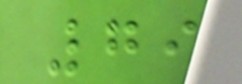79
